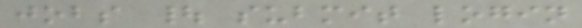jobs | submit login
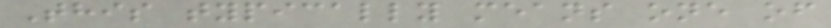This typically means one of
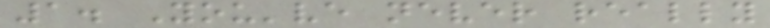1. You've never really
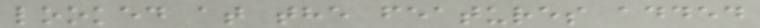looked at the features added
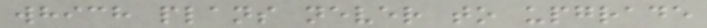which plans never to upgrade
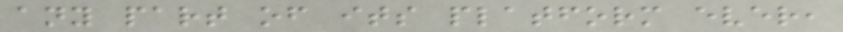any part of its platform ever,
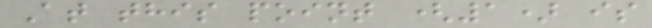At this point (1) is
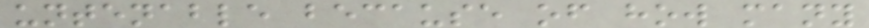untenable because of how many
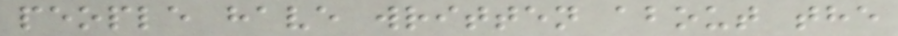people have written about the
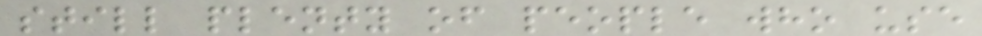still plenty of people who use
